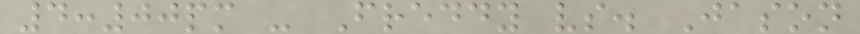4:00pm - Freddy vs. Jason
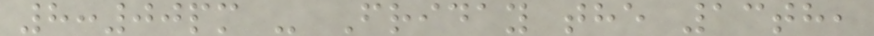8:00pm - Friday the 13th,
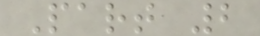Part 2
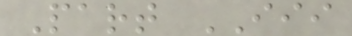Part III
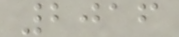2016
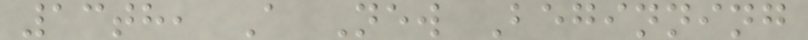13th, A New Beginning
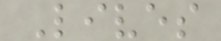Lives
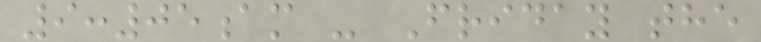9:05am - Friday the
